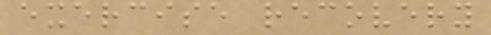exercise recovery
